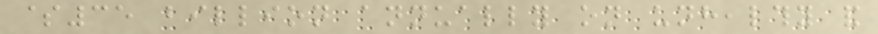$35 billion annually on unhealthy and
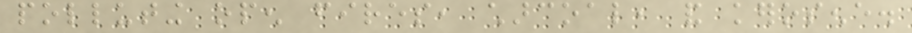polluting open fires, charcoal, and kerosene.
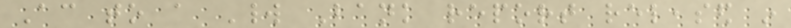According to a World Bank report released in
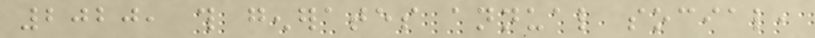2020, this generates annual social,
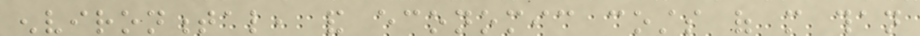environmental, and economic costs of more than
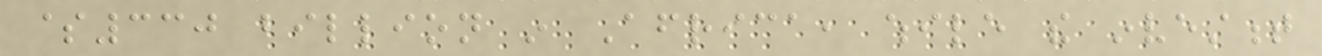$330 billion in Africa, while the investment
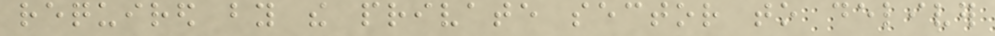required by the private sector to deliver
